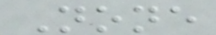None
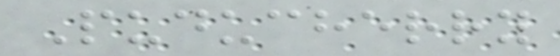Puducherry
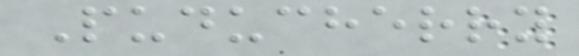Puducherry
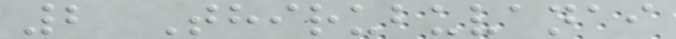2 Thirubuvanai
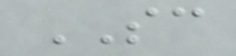SC
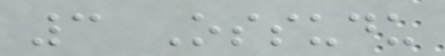3 Ossudu
